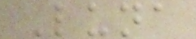Luna
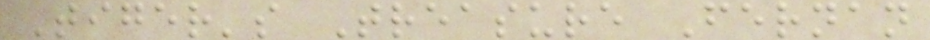Tiger's Treasure Fernan
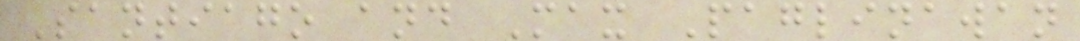Santiago and Max Paglinawan
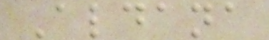Aldana
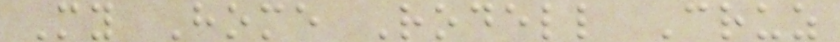My Home Rodell Cruz
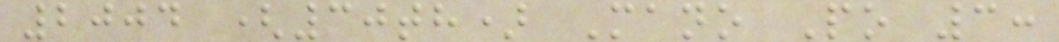2004 (30th) Mano Po 3:
